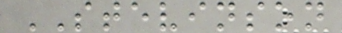STEVINSON
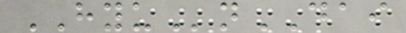HYUnDAI
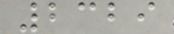2329
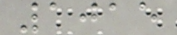1015
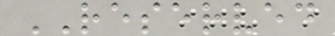RESERVED
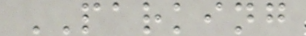PARKING
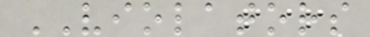VIOLATORS
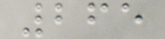265
